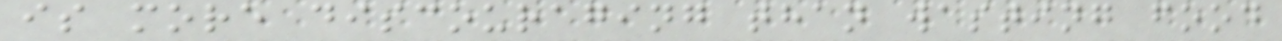is more discouraging than wasting food
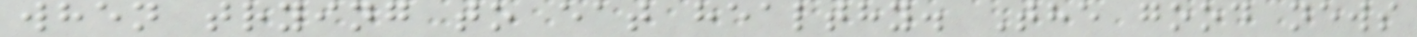when trying to eat healthy. The good news
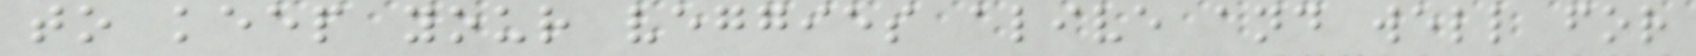to keep your veggies alive and well for
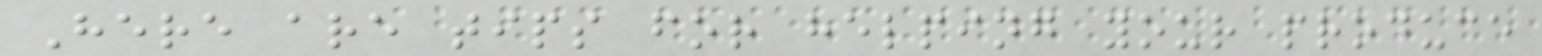Here are tips for helping your produce
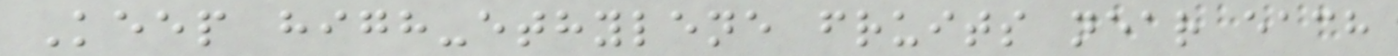Keep high-ethylene fruits near each
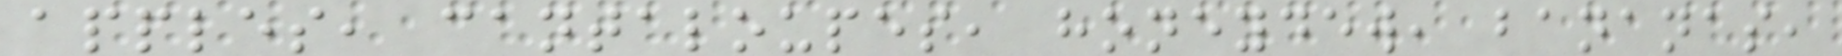apples, cantaloupes, honeydew, bananas,
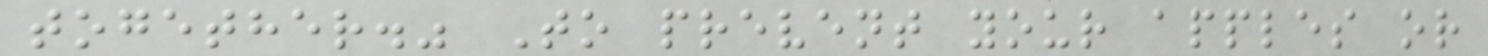together." To prevent your apples or
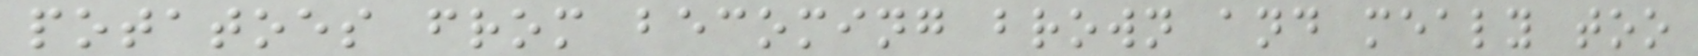potatoes from becoming brown and mealy too
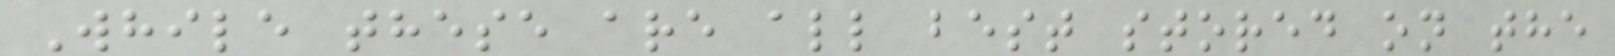While these are all best stored on the
